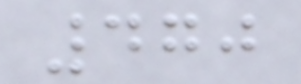470
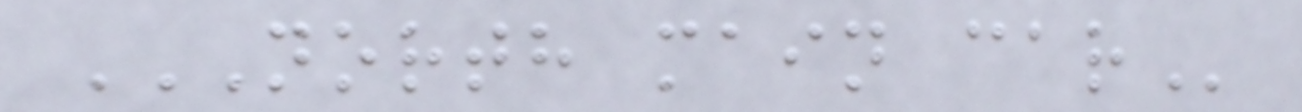NORTH MAIN CAR
